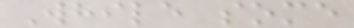While some
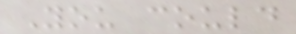You could
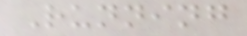Running
